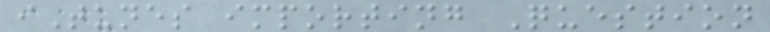iTunes importing Question
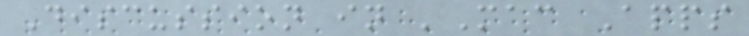Discussion in 'Mac Apps
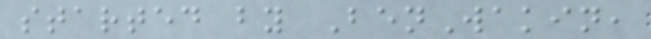started by BenWakin,
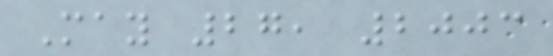May 27, 2003
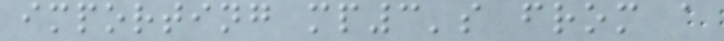importing mp3's from a
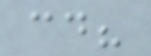cd?
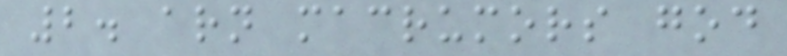2. arn macrumors god
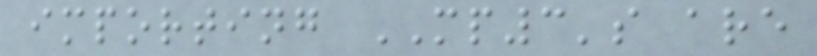importing MP3's are
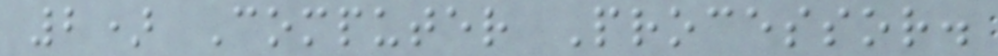2) Computer Processor.
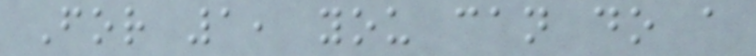For 1, you can do a
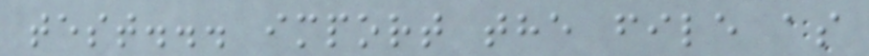test... import the file as
